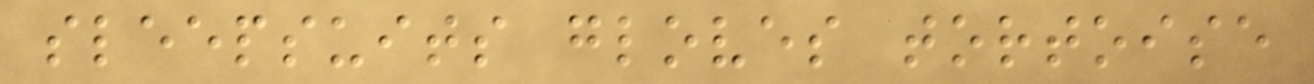sleepsuits gloves tortoise
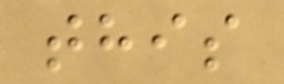this
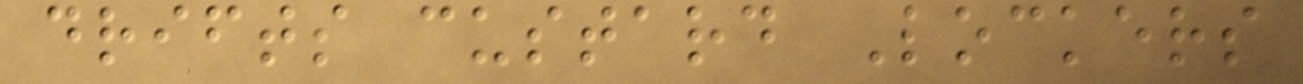drifts custard Lockers
